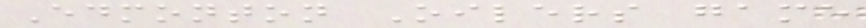Edmonton Oilers game
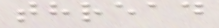thread
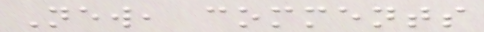New, comments
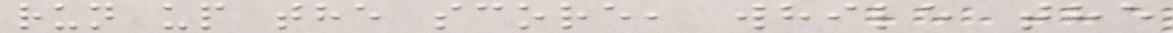run up the score, while the
